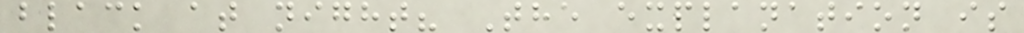black at night? The explanation is
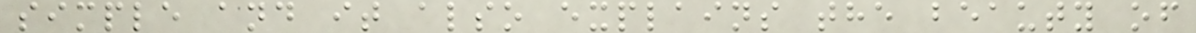simple and it also explains the beauty of
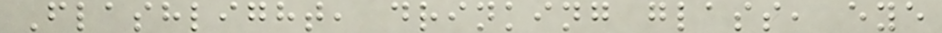Flashlight, drinking glass, eye
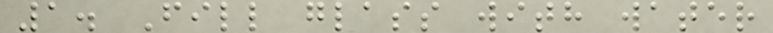1. Fill glass with water
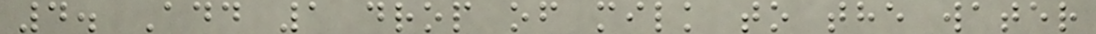4. Add 1 drop of milk to the water
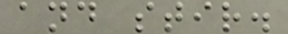and stir.
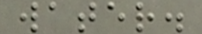water.
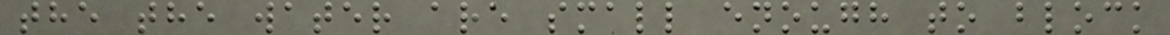the the water are small enough to block
